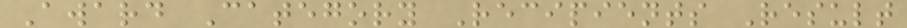Award Category Recipients Result
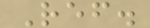Ref.
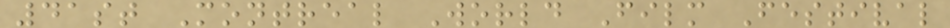41st Montreal World Film Festival
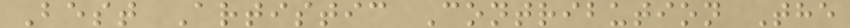Best Artistic Contribution The
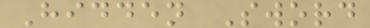Hidden Sword
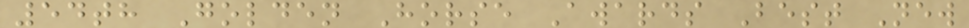54th Golden Horse Awards Best New
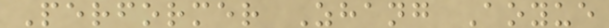Performer Zhang Aoyue
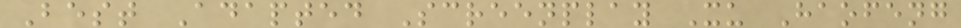Best Adapted Screenplay Xu Haofeng
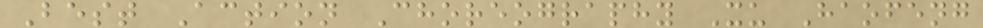Best Action Choreography Xu Haofeng
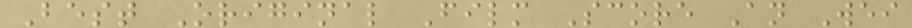Best Original Film Score An Wei
